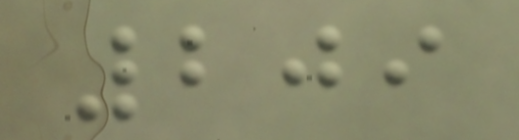209
